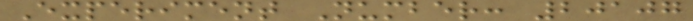Experiment Number: 20107
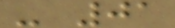- 01
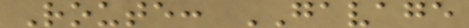Route: GAVAGE
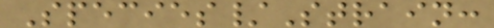Species/Strain:
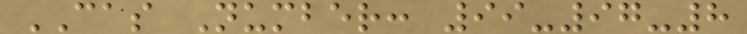CAS Number: 99-97-8
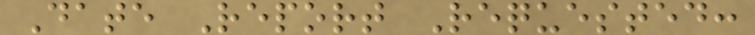Date Report Requested:
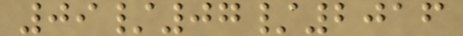09/07/2016
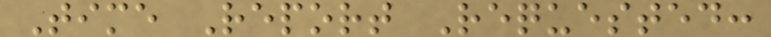Time Report Requested:
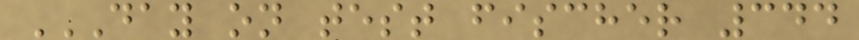DAY ON TEST FISCHER 344
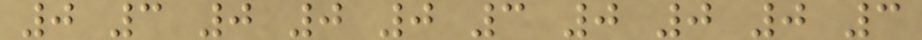0 3 0 0 0 3 0 0 0 3
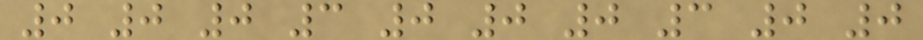0 0 0 3 0 0 0 3 0 0
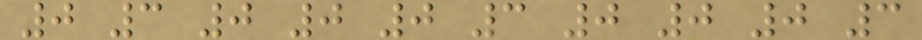0 3 0 0 0 3 0 0 0 3
